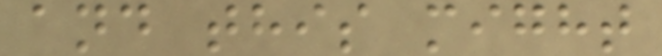and this might
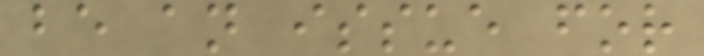be an issue for
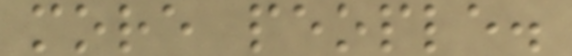more people.
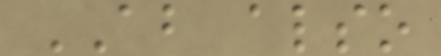AB also
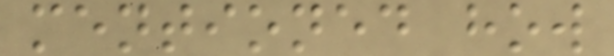mentioned how
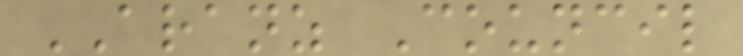ARANZ Council
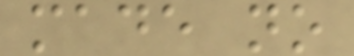made no
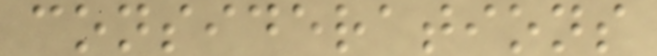considerations
